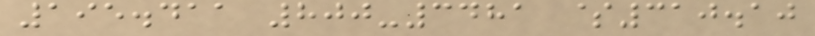195.411 800-3481 $310.10
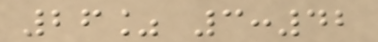26% 3:42
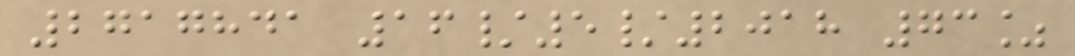2717841 16/5/2018 73%
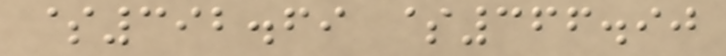$392.69 $366.90
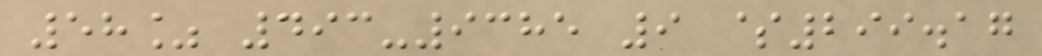58% 493-9385 9 $299.17
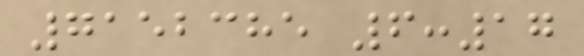7152385 6:17
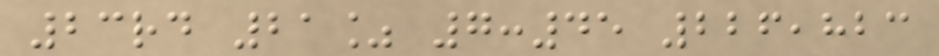23rd 21% 7:45 226,823
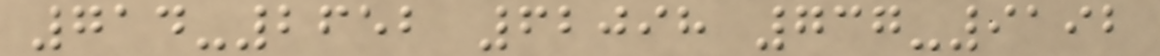714-2652 62098 737-9192
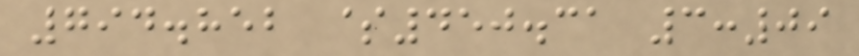794.852 $450.31 3:09
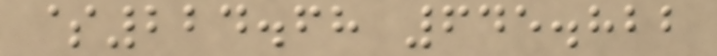$224.68 645.822
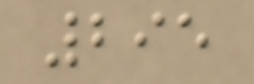295
